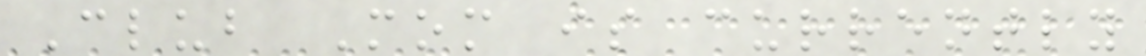Club Mom is currently
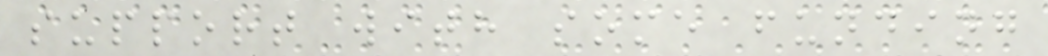support with some funding
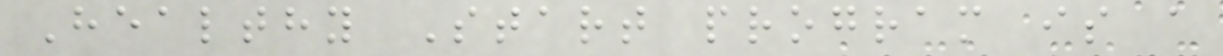Healthy Start program is a
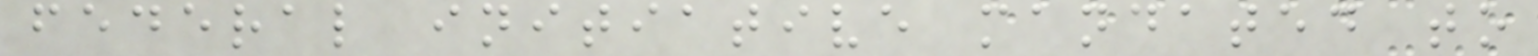federal initiative mandated to
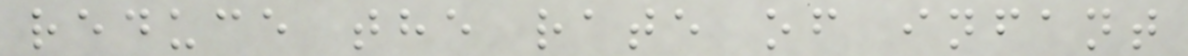reduce the rate of infant
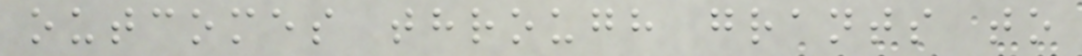outcomes through grants to
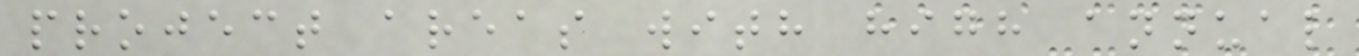project areas with high annual
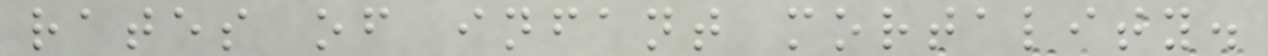rates of infant mortality.
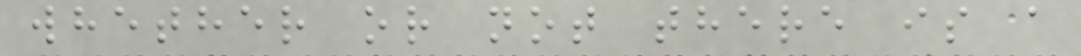whether or not there is a
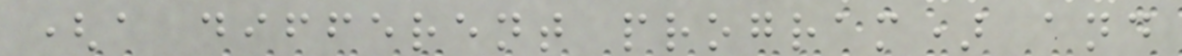(a different program) and
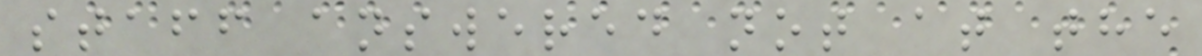staff answered not at the
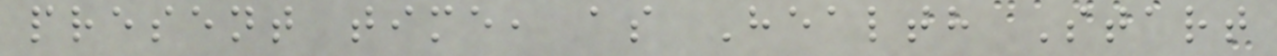present time, as Health Start
